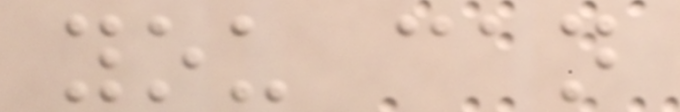you can
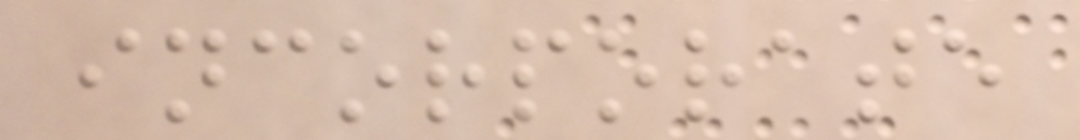incorporate
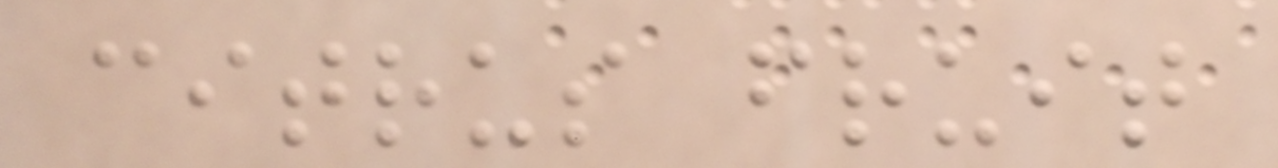citrus fruit
